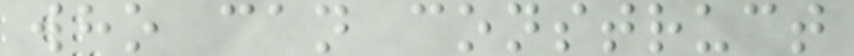who can construct
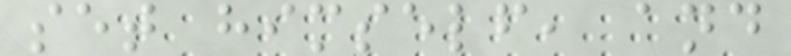set himself, and
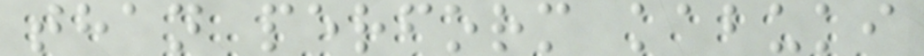than perform kabuki
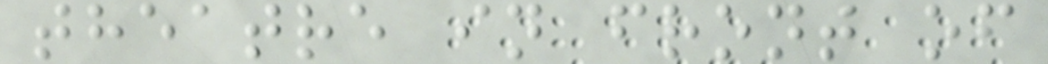theatre in front of
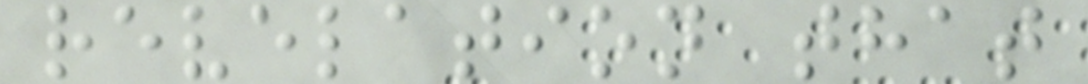revelation that
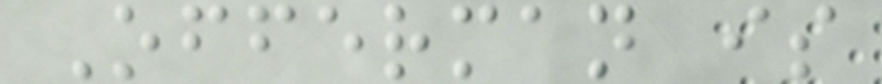Offerman is
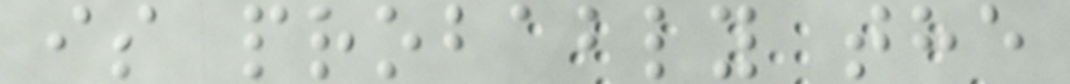is probably the
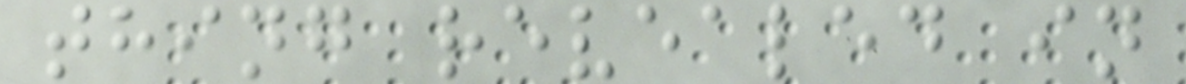thing revealed in
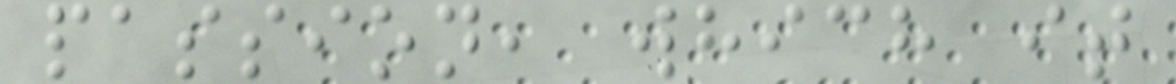passion, which it
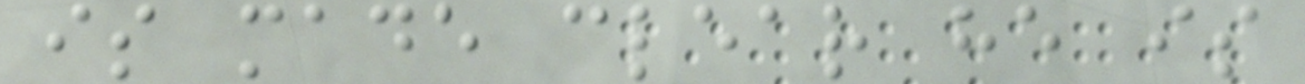is made clear he is
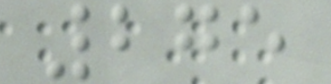275
